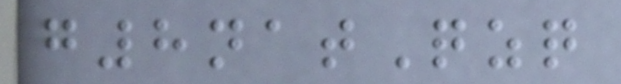g8natQzq
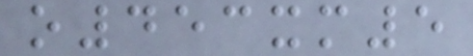o453xm5
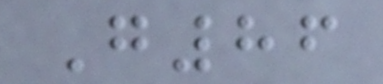G86
